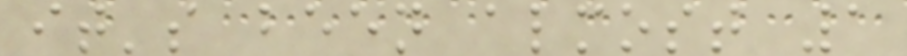it's been almost 1
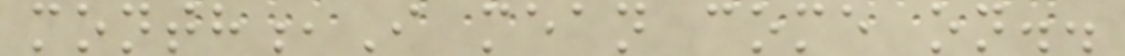month,I mean come on..
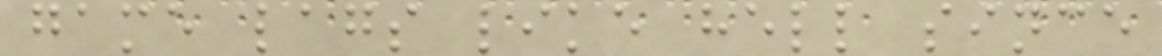game lags like hell since
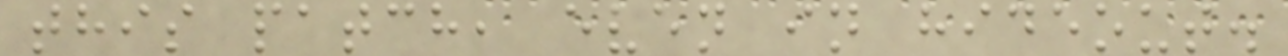this patch, even in hideout.
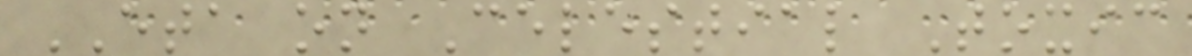ETA on Celestial Toxic
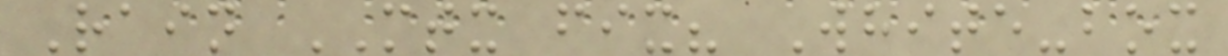Rain MTX fix? White-box
